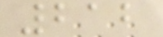212
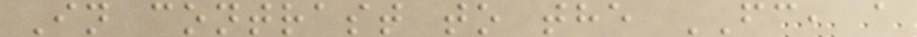In contrast to the FC, a
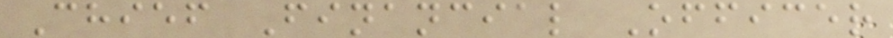Chief Financial Officer
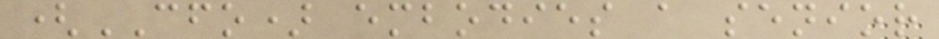(CFO) embodies a senior
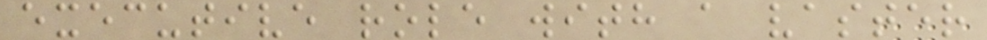executive role with a vaster
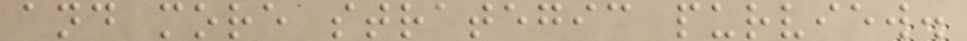and more strategic purview.
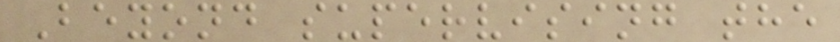Beyond supervising the
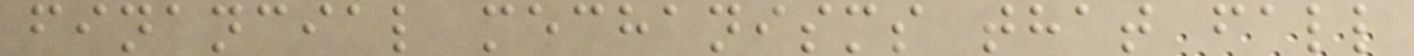financial mechanisms that fall
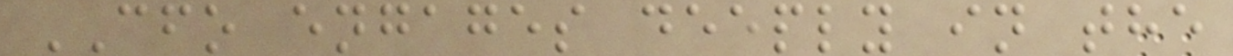CFO engages deeply in the
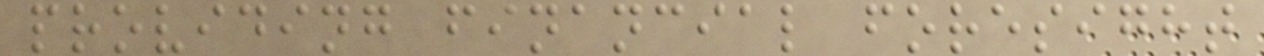providing financial foresight
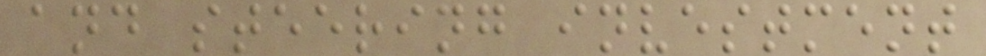and steering investment
